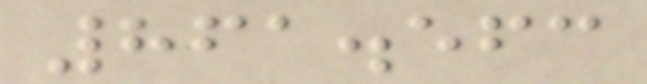861.563
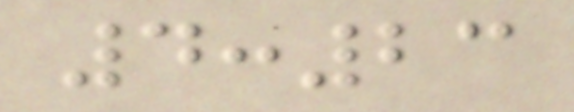4:23
